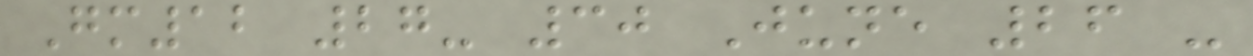Gm12 27- 30 June 26 -
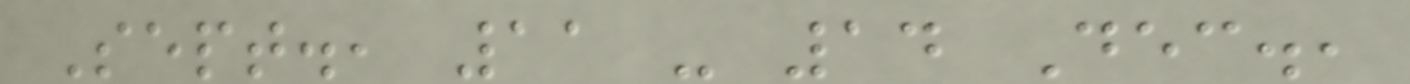Sept., 11 - 14 Dec.,
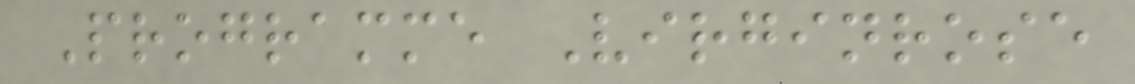Programme Virginrose
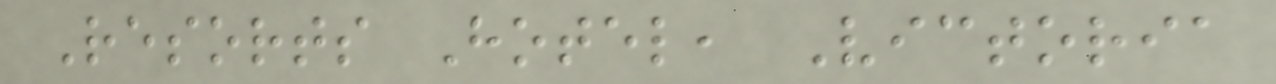Resorts Hotel, Victoria
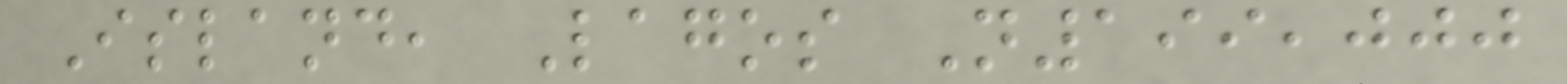Island, Lagos N199,000
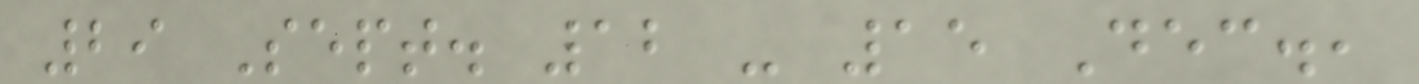29 Sept. 12 - 15 Dec.,
